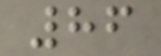86
